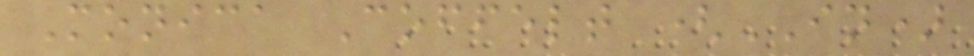Monica Coffelt (IN)
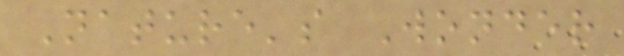Nature's Wonder
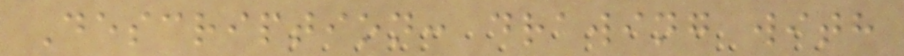Description: drawing with
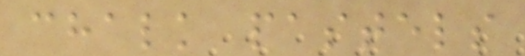chalk pastels
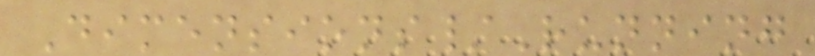Dimensions/Running
